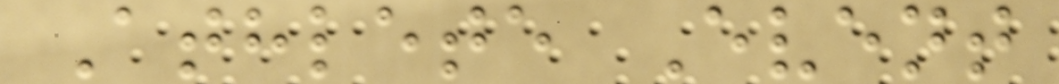Athlete Event
